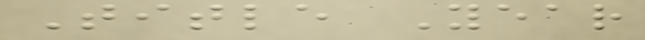Title Year
